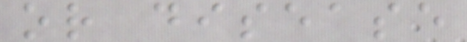or disease
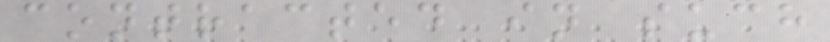contracted in such
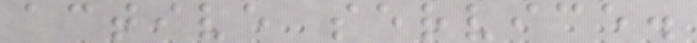active service.
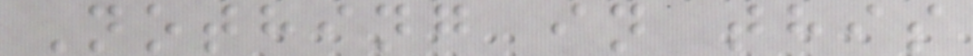Nothing in this
